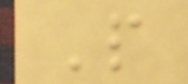P
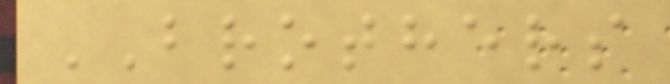BROTHERS
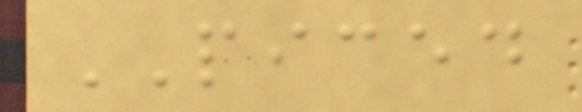PICED
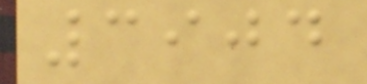3904
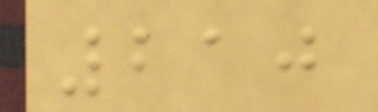210
